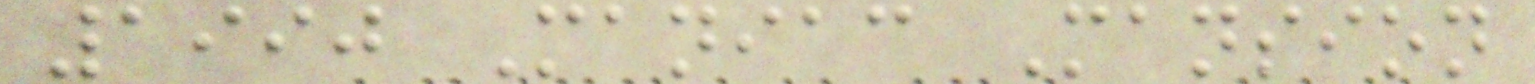1990 Maniac Mansion
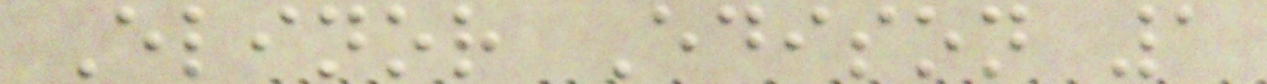Elinor Edison 1
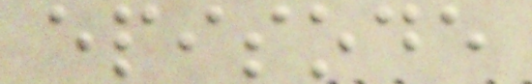episode
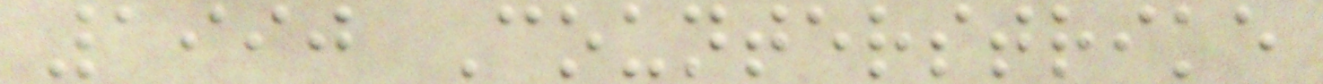1990 Counterstrike
